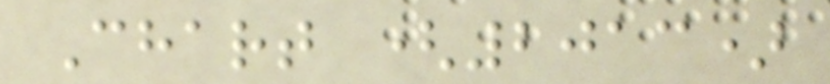Chart (2013)
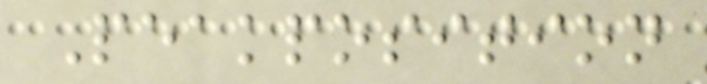Peakposition
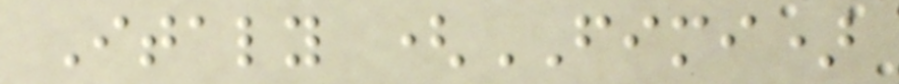Italy (FIMI)
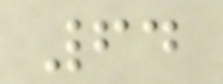64
